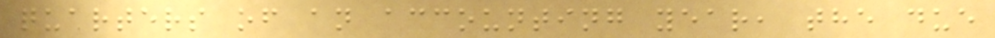quarters of an accounting year, the due
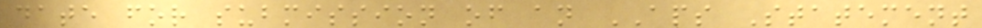date for submission of an APS Statement
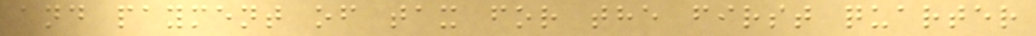and payment of tax for the first quarter
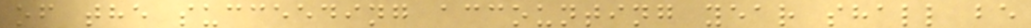of the succeeding accounting year shall be
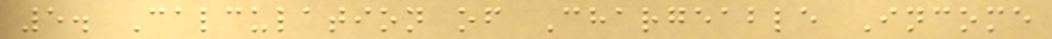5. Calculation of Chargeable Income
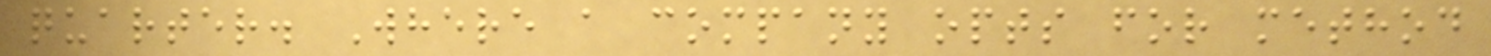quarter. Where a company opts for method
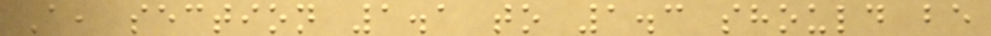A, section 1.1 to 1.3 should be
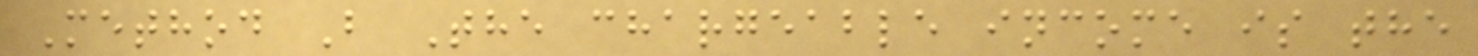Method B The chargeable income is the
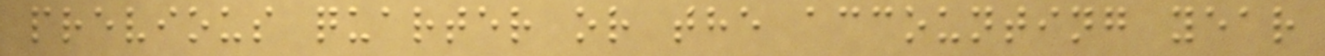previous quarter or the accounting year
